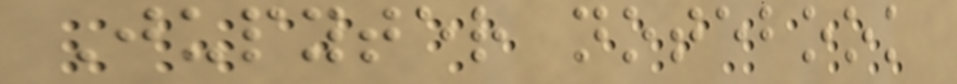Jupyter notebook
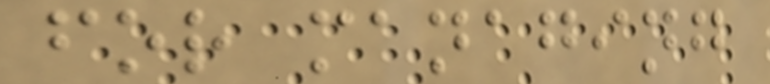for managing
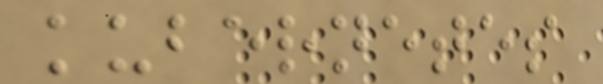kubernetes
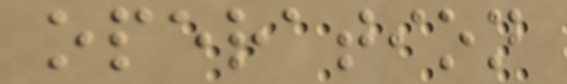operation
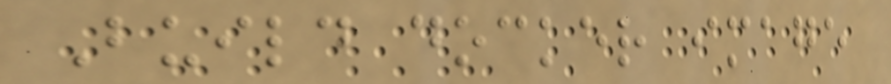Build docker image
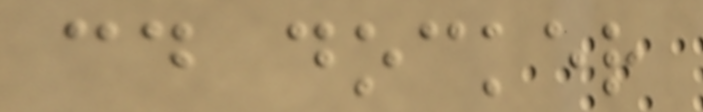cd docker
